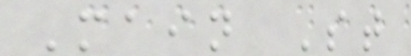Main St
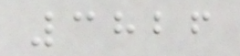3826
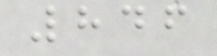846
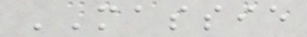MASSIE
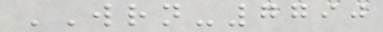WRN-7790
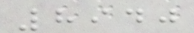8940
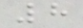8
